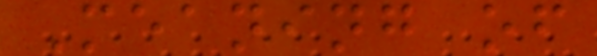Meaning of
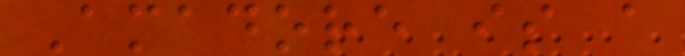Amadore is a
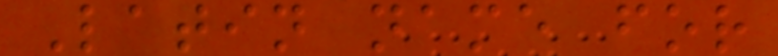Latin name for
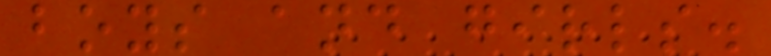boys and girls.
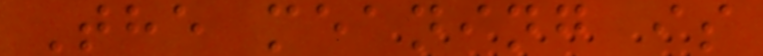The meaning is
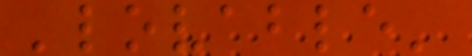'lovable'
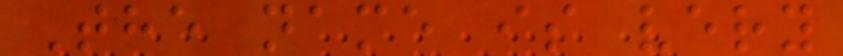The name is very
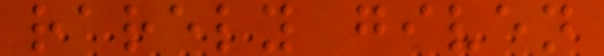rarely given
